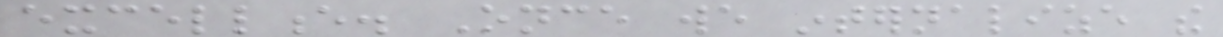excellence. Once we internalize the
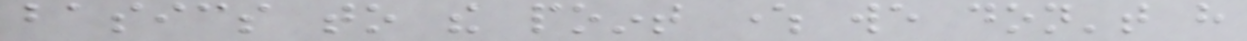basics to the point where we don't have
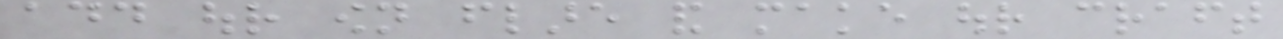add our own flare and make our craft
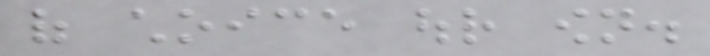of choice our own.
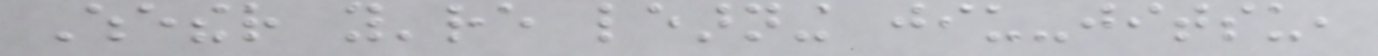Whether you're learning jiu-jitsu,
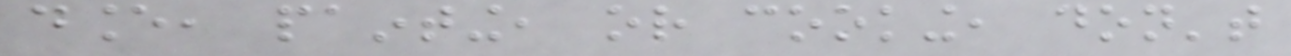dance, painting, or cooking, don't
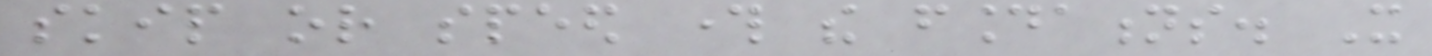skip or speed through the foundations. It
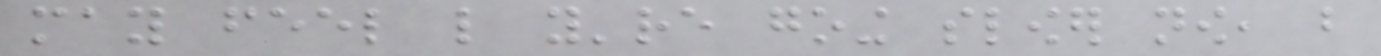may feel like you're going slower now, but
